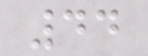44
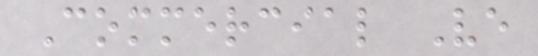Commercial Ve
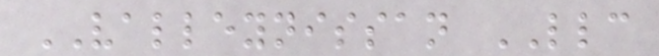VALLEYNISSAN LLC
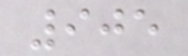905
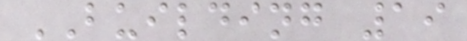BUILDING 19
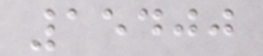15400
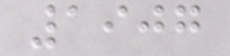1907
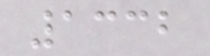1332
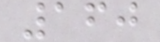160
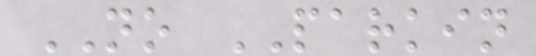NO PARKIN
